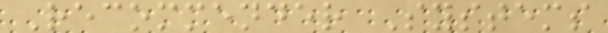Recommender Systems
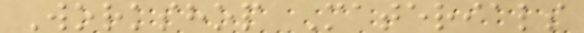Workshop Materials
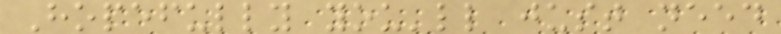Hopefully you'll just need
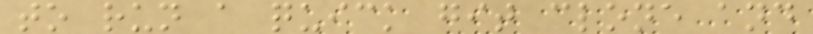to run a quick git clone and
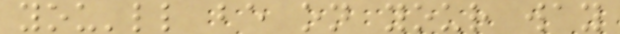you'll be on your way
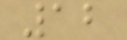12
